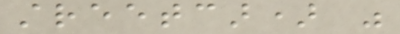streetcar) was
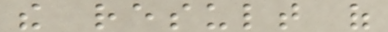the result of
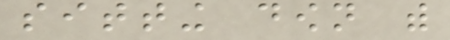sitting down with
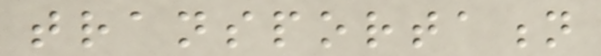transportation
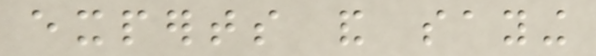experts and saying
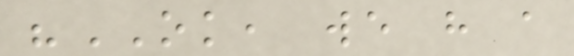"OK, we have a
